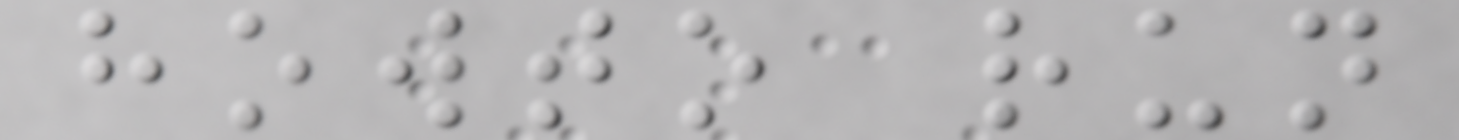howto run
